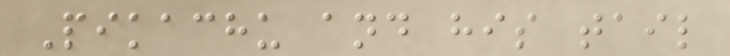Pikachu and his tail
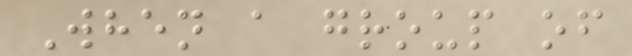When a group of
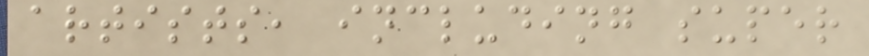artists, including super
